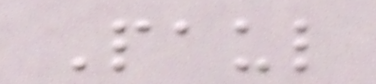Paul
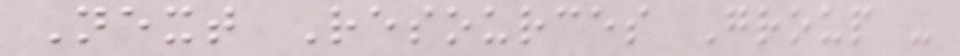Next Resources Group -
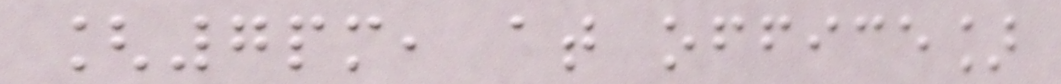[7pm, at office]
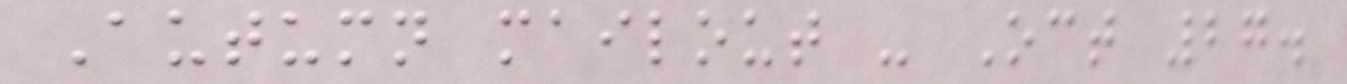Autumn mailout - Oct 27.
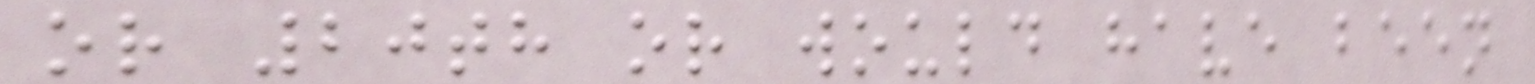or 20th or would have been
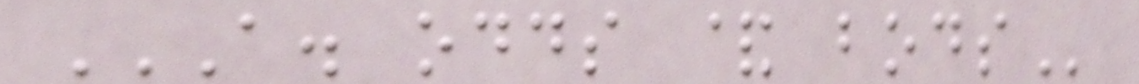A. ODDS & BODS
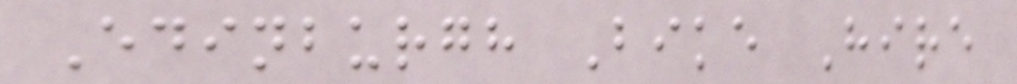Edinburgh Bike Hire
